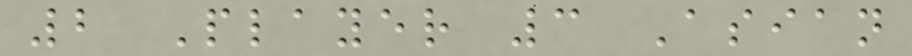2 Player 3 Asian
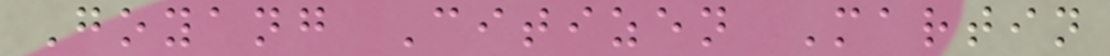Goyang Citizen Martin
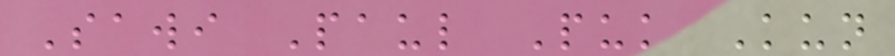Sawi Paul Puk Kun
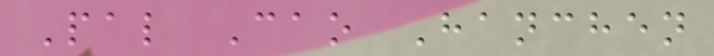Pal Cao Hanchen
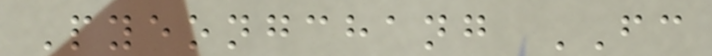Pyeongchang FC
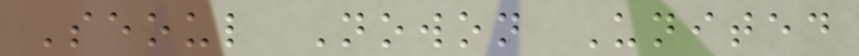Seoul Nowon United
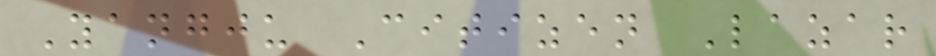Yangju Citizen Lazar
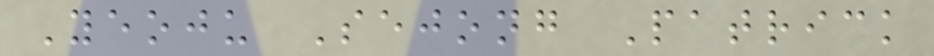Yeoju Sejong Patrick
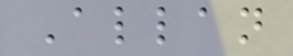Allan
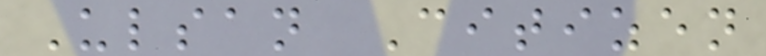Ulsan Citizen
